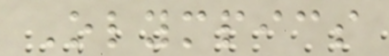Olympics
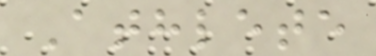Athlete
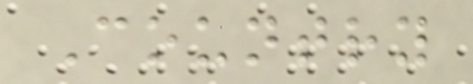Country
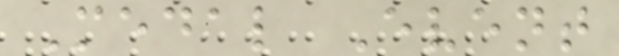Medal Event
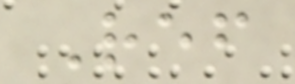Ref
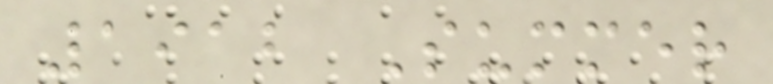1912 Summer
